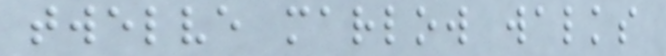twelve marlow walks
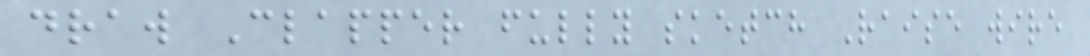draw Clapper fully sketch Raise wire
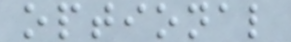optional
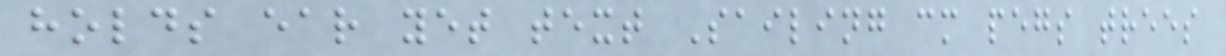holds ear yet text Sailing cm pegs trees
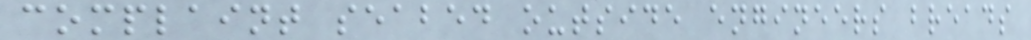complaint seabed outside engineers breads
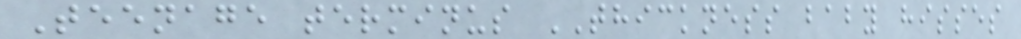Teenage terminus THICKNESS baby hisses
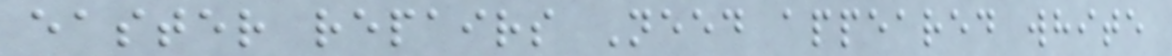easter repairs Need appeared white
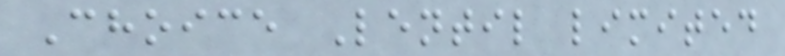Choice Lentil limited
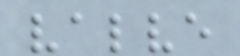valve
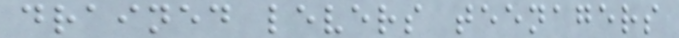drained levers teenagers
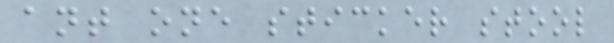ant one sticker stool
